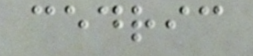cedric
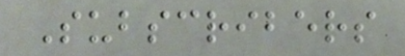Subscribers
